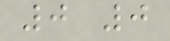0 0
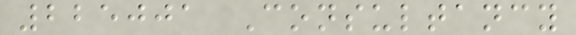225001 Consultancy
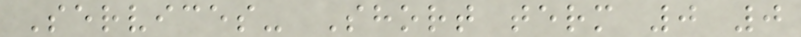Services- Short term 0 0
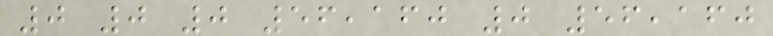0 0 0 56,160 0 56,160
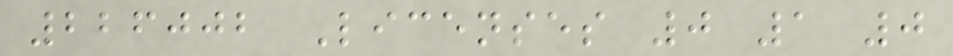226002 Licenses 0 1 0
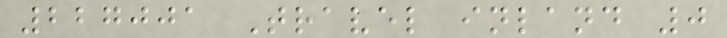227001 Travel inland 0
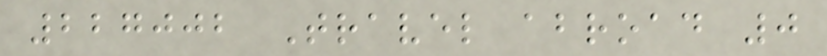227002 Travel abroad 0
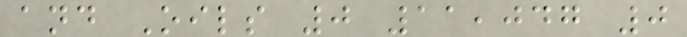and Oils 0 11,047 0
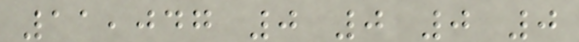11,047 0 0 0 0
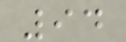94
